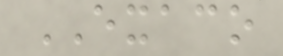EXACO
